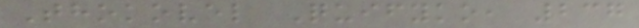Thokovel Quifyko, 237
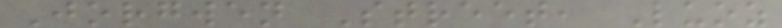Jorgwen Street, Luoz
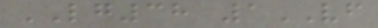LG38 1VF
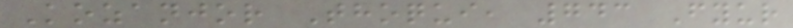Kozanjor Thoqui, 743 Fyur
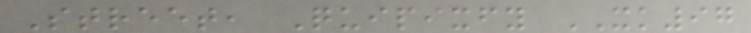Street, Quipixfy XK97
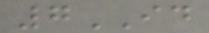7ID
